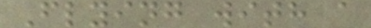Flying with a
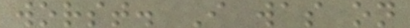worst. I was on
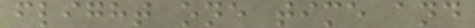flight one time and
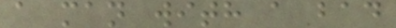a man with a bad
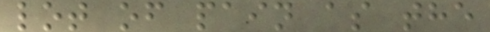lot of pain as the
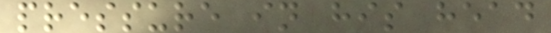pressure in his head
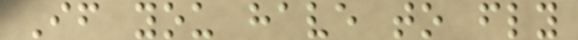If you have to fly
